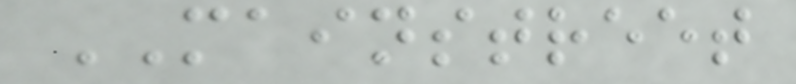MAINSTREET
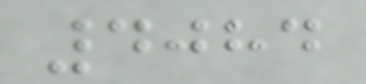4084
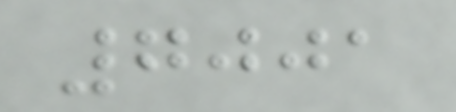7001
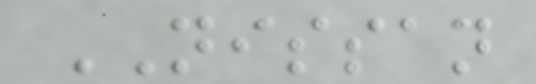NISSAN
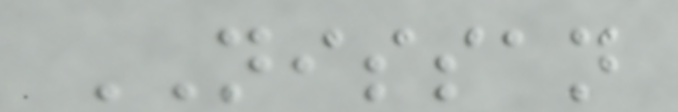NISSAN
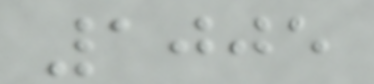1005
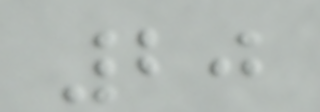20
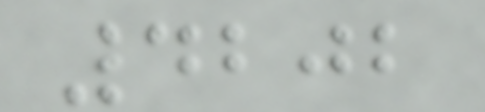4202
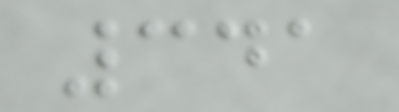341
